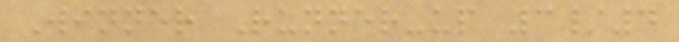Winner Runner-up 3/4
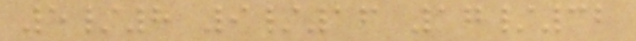5/8 9/16 17/32
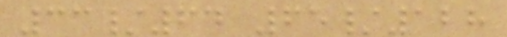33/64 65/128
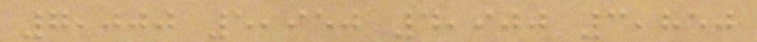7,000 5,950 4,900 3,850
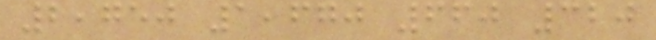2,750 1,670 660 320
